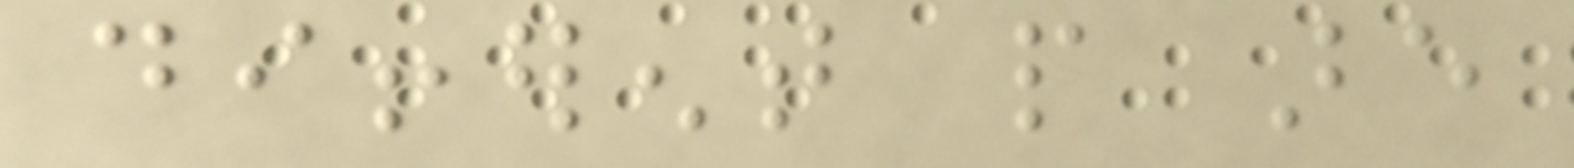different people are
